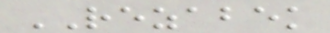REZABEK
